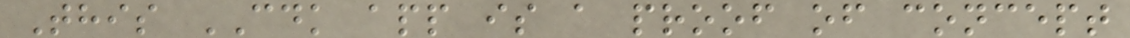This CDK app is a proof of concept
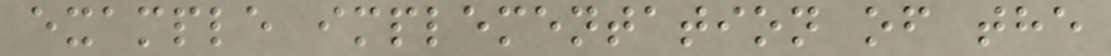example implementation of the
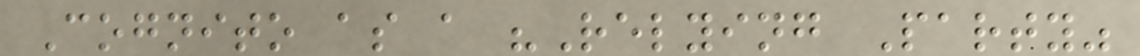Cognito as a "Relying Party"
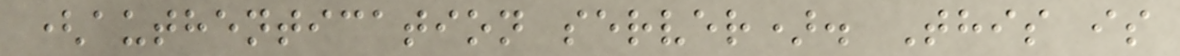(authentication server). This is
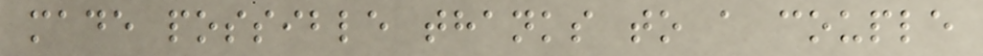made possible thanks to a couple
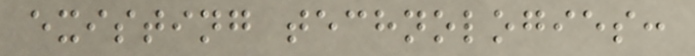existing technologies:
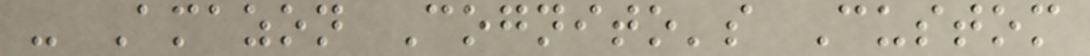- Amazon Cognito's Custom
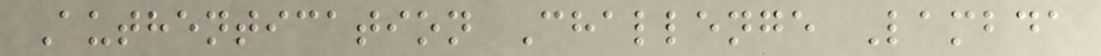Authentication Challenge Lambda
